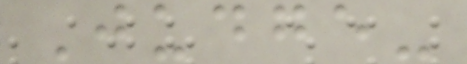Judge-
